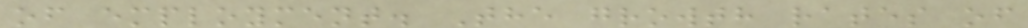of employment. The growth rates of
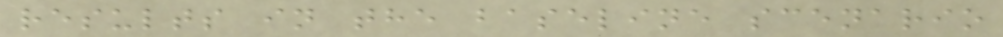results in the baseline scenario
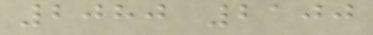2080 2100
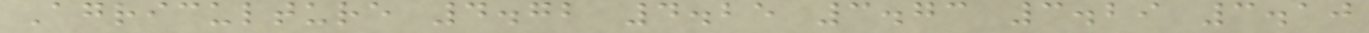Agriculture 4.72 4.25 3.73 3.29 3.10
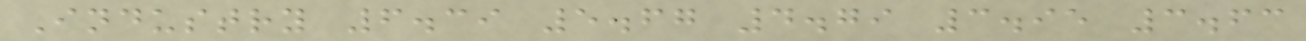Industry 6.39 5.67 4.79 3.95 3.63
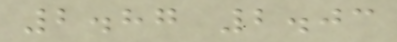2.87 2.03
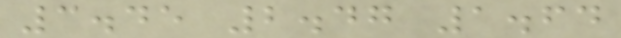3.45 2.47 1.64
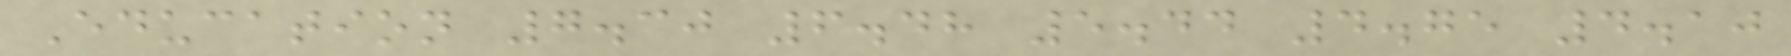Education 7.30 6.48 5.44 4.75 4.10
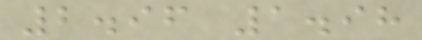2.96 1.98
